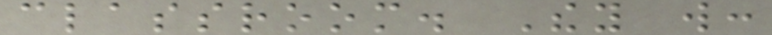classroom. They will:
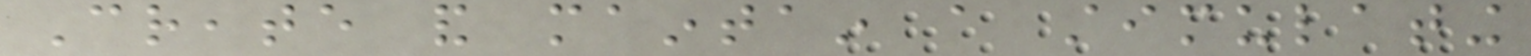Create and maintain a stimulating
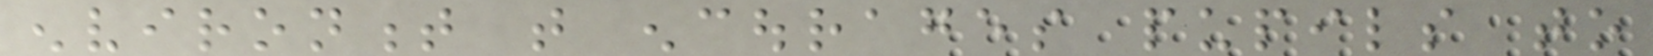environment that encourages pupils to
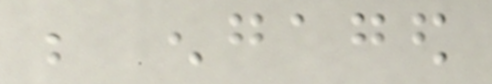be engaged
